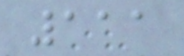111
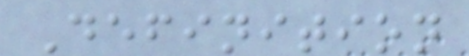Definition
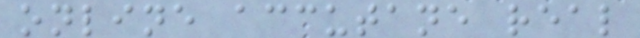online accutane real
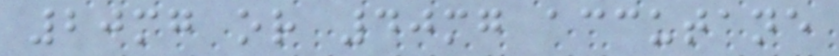20mg or 40mg accutane
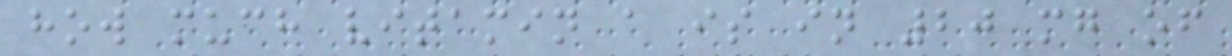how much vitamin a is in 20 mg of
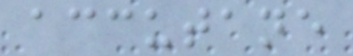accutane
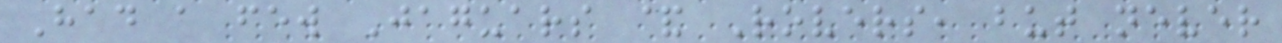Had a few Jaguars & Rovers, but never
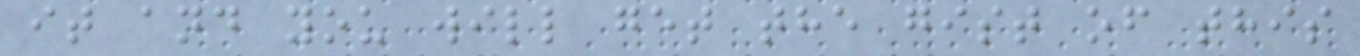it and you will get the gist of this
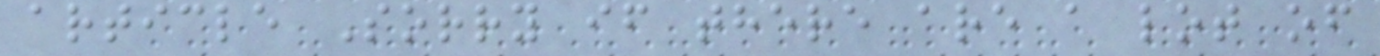article Sorry if there are a lot of
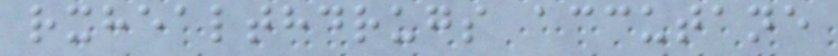rxhealthdrugs accutane
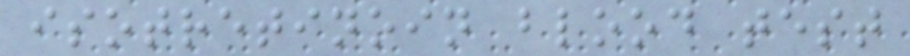isotretinoin blood test
